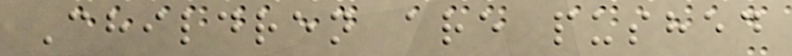Children are pushed
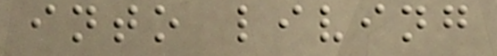into living
